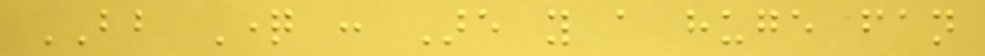BB Question : Are you a huge fan
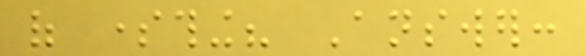of something? Answer:
